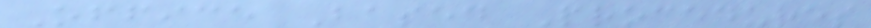Office Based Procedures
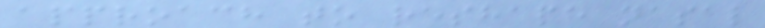approach to reshape nasal
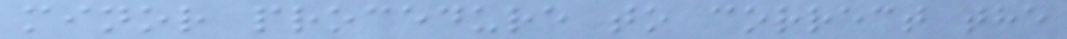minor procedure to correct the
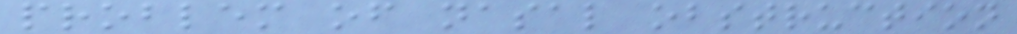problem of nasal obstruction
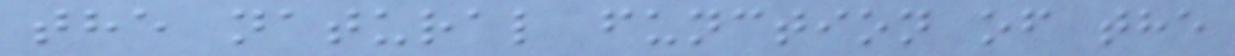the natural function of the
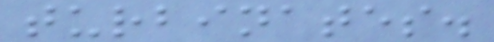turbinates.
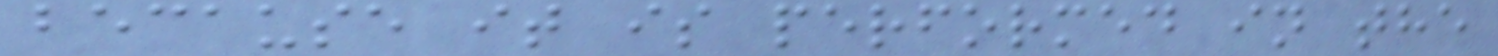because it is performed in the
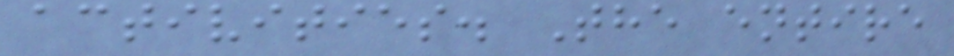activities. The entire
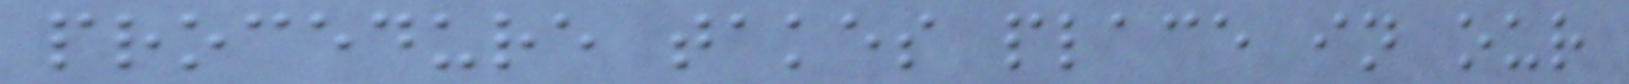procedure takes place in our
